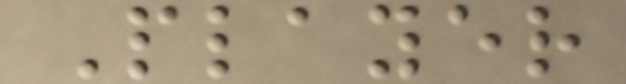Player
